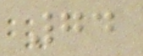74
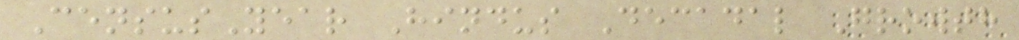CensusYear Hindus Decadal Growth
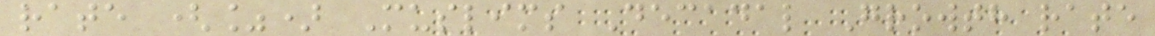rate (%) Muslims Decadal Growth rate
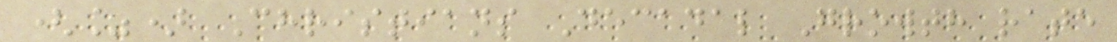(%) Christians Decadal Growth rate
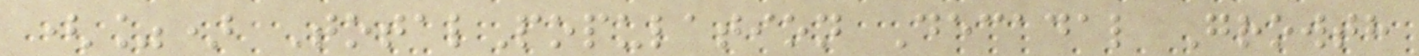(%) TotalPopulation Decadal Growth
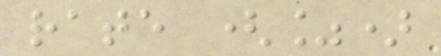rate (%)
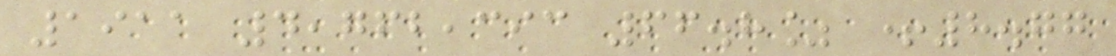1911 4,762,393 66.8% +8.77
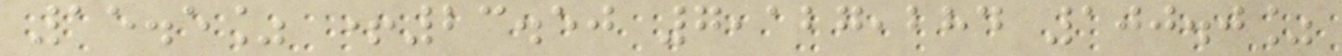15.5% +23.50 7,127,284 100.0%
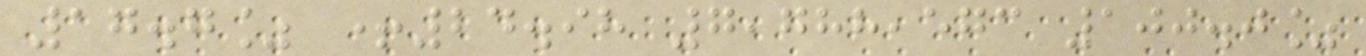17.7% +24.98 7,788,573 100.0%
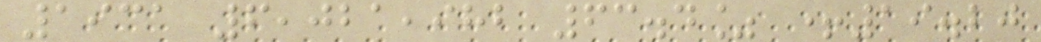1931 6,021,982 63.4% +19.20
